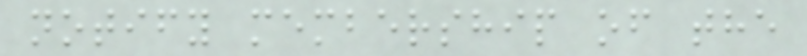notify membership of the
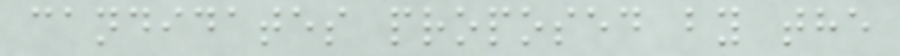candidates proposed by the
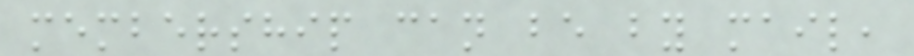membership can be by mail,
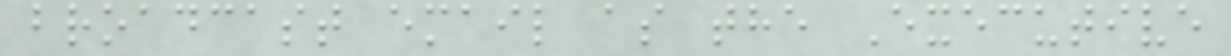broadcast email as the Executive
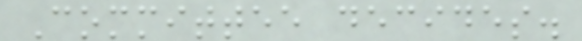Committee decides.
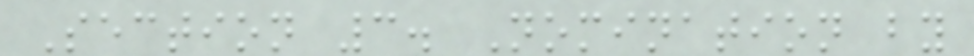Section 3. Nomination by
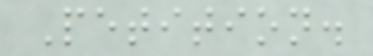Petition.
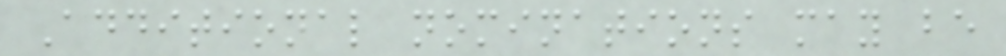Additional nominations may be
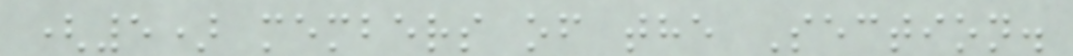(5) members of the Section.
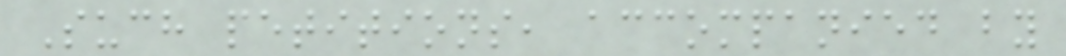Such petitions, accompanied by
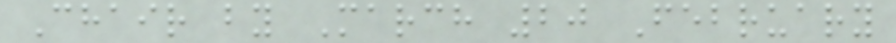Chair by March 20 February
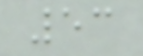53
